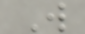W
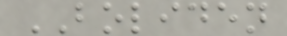BOLIDEN
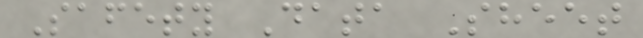Safety Data Sheet
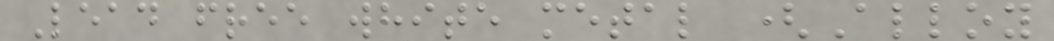Lead free white metal (Alloy
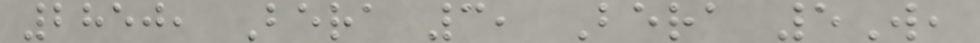2850, Bera 3, Bera 5W,
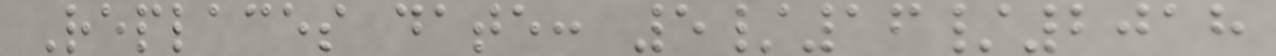Replaces date: 5/16/2018
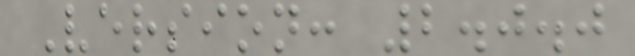Version: 2.0.0
